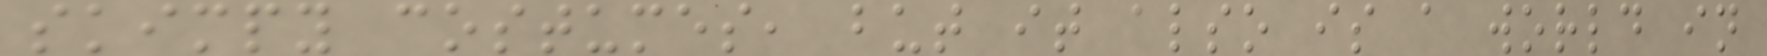skimpy costumes, but it also is a world in
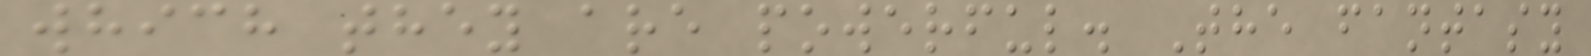which they are powerful. The fantasy
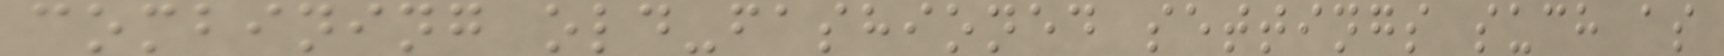combining old-fashioned settings such as
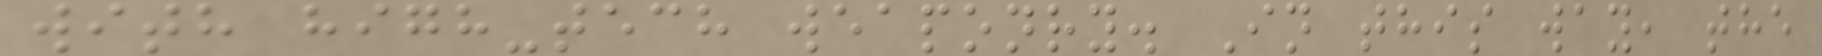with high-tech weaponry. In this way, the
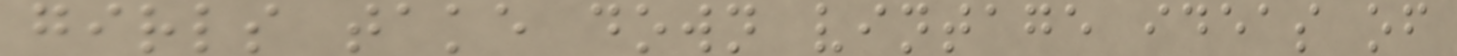girls take down vintage ideas of
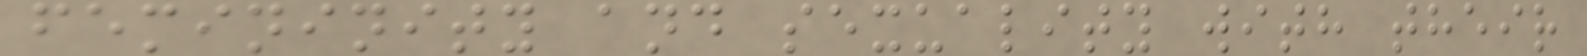femininity and sexuality with their
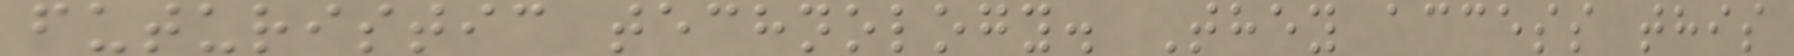futuristic technology. They access this
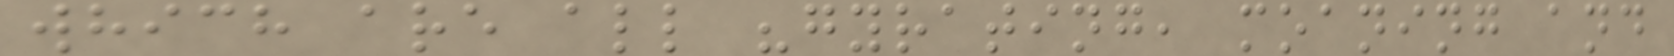which are all "gyrating, moaning and
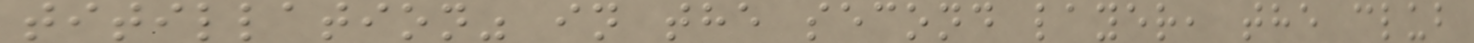titillation" in the second layer, the club
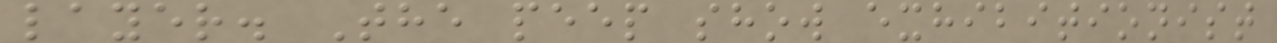layer. The peep show exhibitionist
